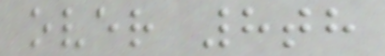over 8th
